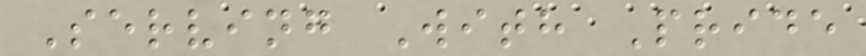Serving With Pride
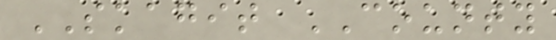SKAGIT COUNTY
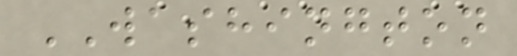WASHINGTON
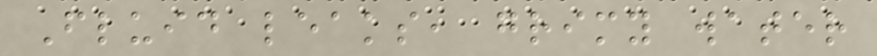Fluid leaks, grimy water
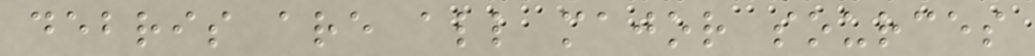debris are all major sources
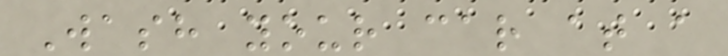Wash your car at a
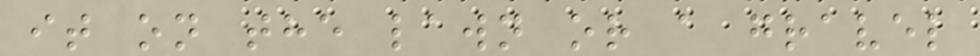it on the lawn or a gravel
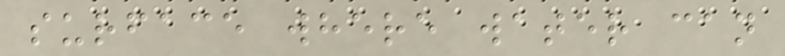surface where water can
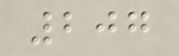207
